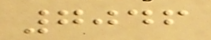7046
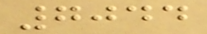7044
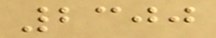2300
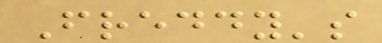Freddy's
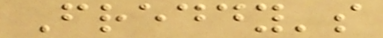Freddy's
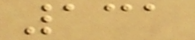131
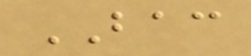BAC
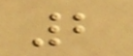2
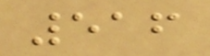516
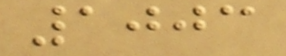1003
